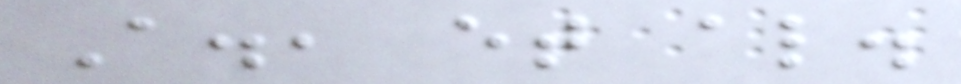A., et al.
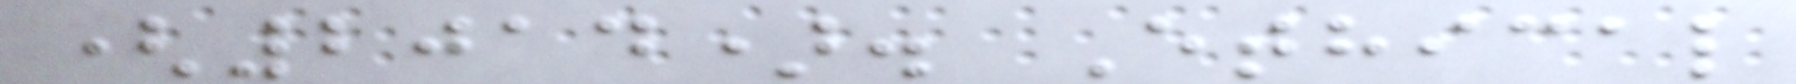(2014). Ethical
